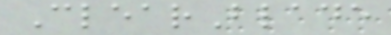ClearBlade
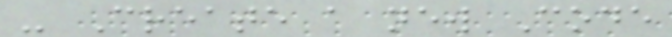- Create a new Code
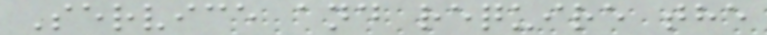Service and require the
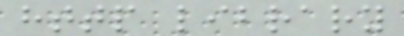http library
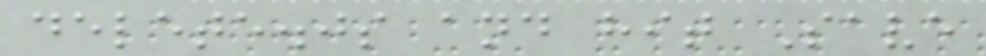delete.js and hit Save
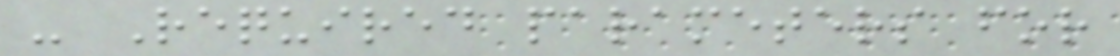- Required parameters for
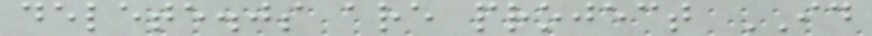delete.js are project ID
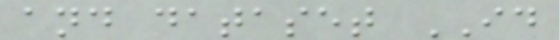and dataset ID
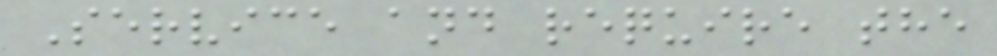Service and require the
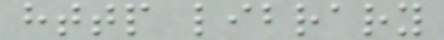http library
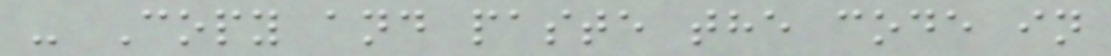- Copy and paste the code in
